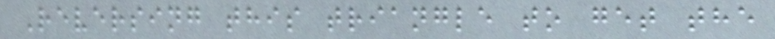Reversing this triangle to get the
